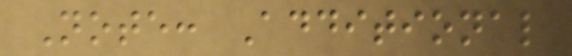Note: Additional
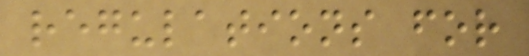regulations for
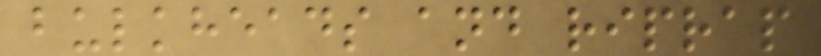bulkheads and riprap
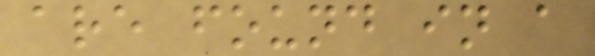are found in a
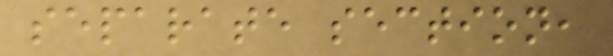separate section,
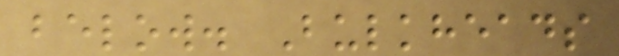below. Bulkheads
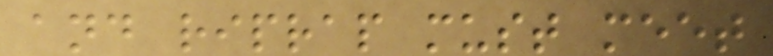and riprap must meet
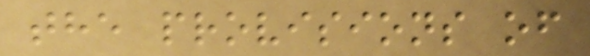the provisions of
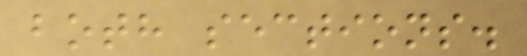both sections.
